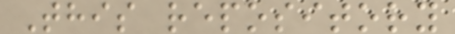This repository
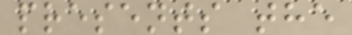presents the
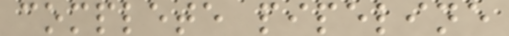complete pipeline
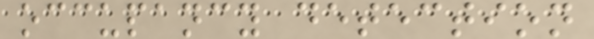occupancy detection
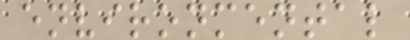environmental
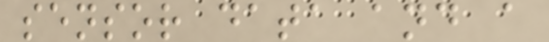sensor data and a
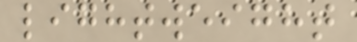lightweight
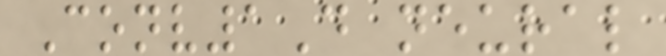Conv1D neural
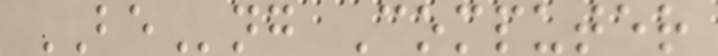BEng Computer
